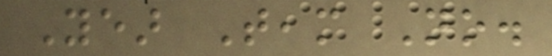Year Team No.
